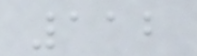112
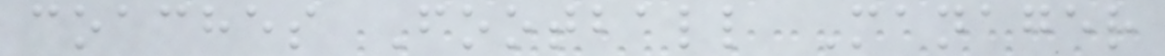coaches Football Manager
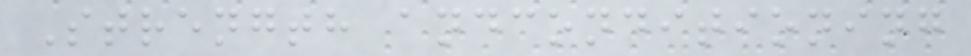Strength andconditioning
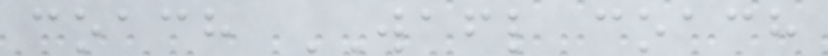coach WAFL coach
